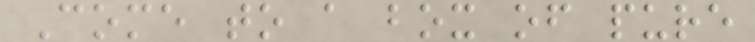Come to a box of pure
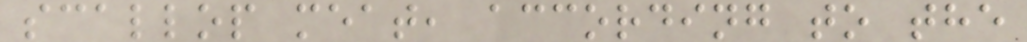scallop meat, according to the
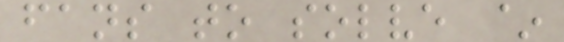fans to solve ~
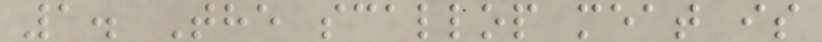1. The scallop meat is
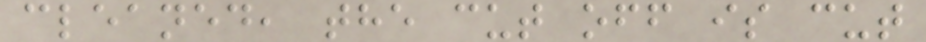cleaned, the cut off is cut
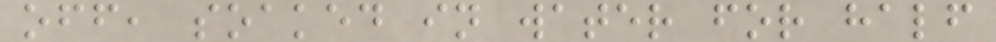off, soaked in water for half
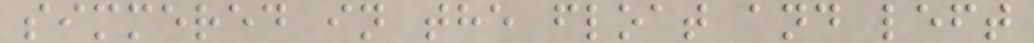simmered in the float and left
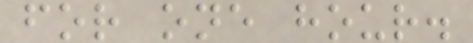for one hour.
